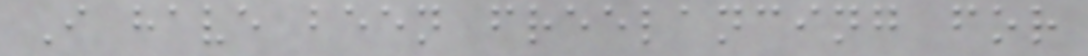I have been freelancing for
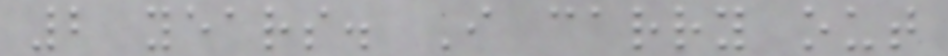2 years. I carry out
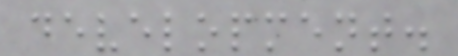development.
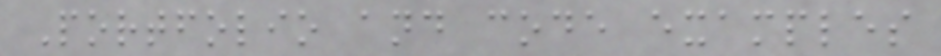Portfolio and code examples
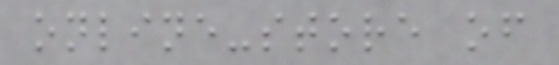online-store of
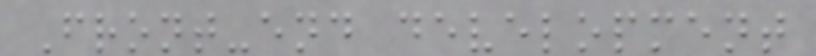Front-end development
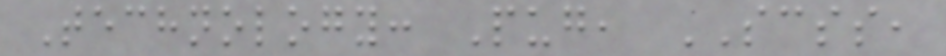Technology: Pug, SCSS,
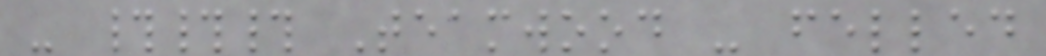- ### Teamwood - felled
